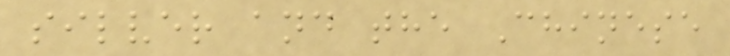silver and the Chinese
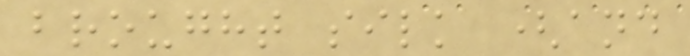brought silk (and
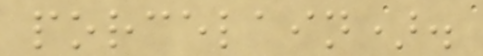porcelain).
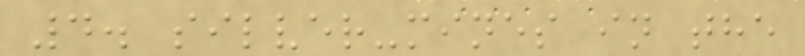4. silver-mines in the
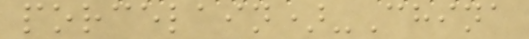porcelain)-China
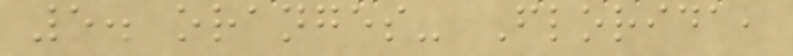5. oranges- Florida,
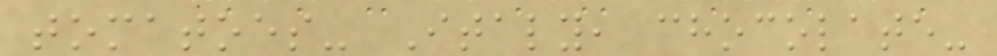tomatoes- Italy, chocolate-
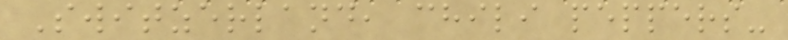Switzerland, chili peppers-
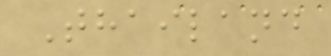Thailand
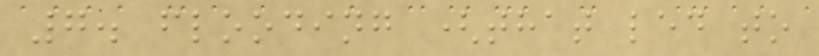7. flooding (that led to
